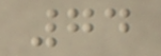74
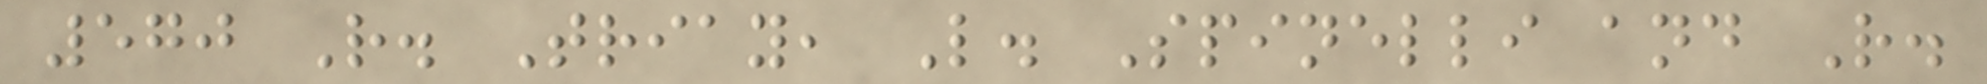570 R. Triay, L. Spinelli and R.
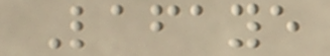Lafaye
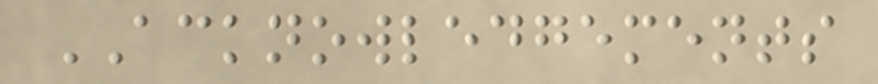ACKNOWLEDGEMENTS
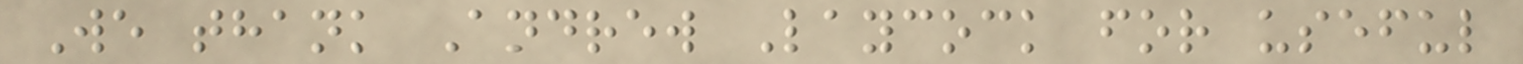We thank Andrew Laycock for useful
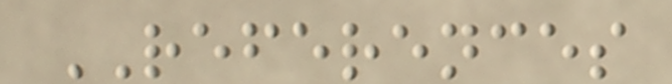REFERENCES
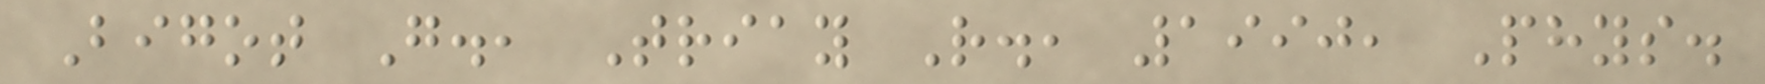Bigot G., Triay R., 1990, Phys.
